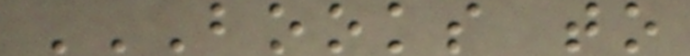BOOKS TO
